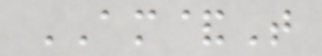AM&T
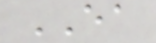EA
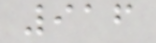916
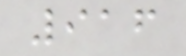916
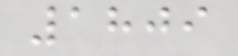1809
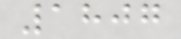1807
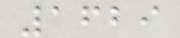1629
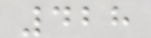428
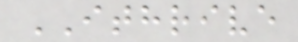ITHRIVE
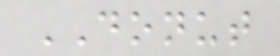DONUT
